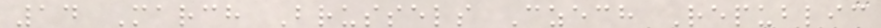14 March Brussels Czech Republic
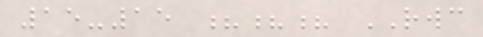15-15 ??? RWC
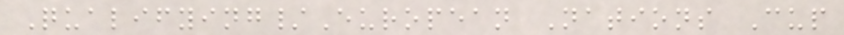Qualifying/European Nations Cup
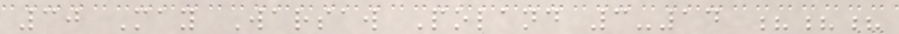30 May Warsaw Poland 3-14 ???
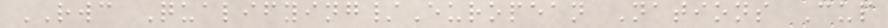RWC Qualifying/European Nations Cup
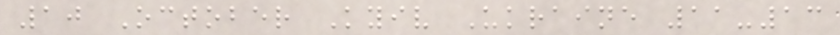10 October Kyiv Ukraine 11-13
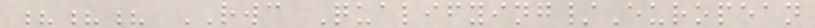??? RWC Qualifying/European
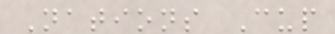Nations Cup
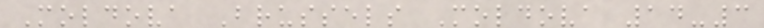Moldova Brussels Moldova 14-3
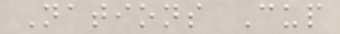Nations Cup
